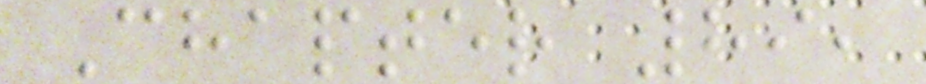Chapter 89,
